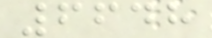6648
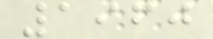1960
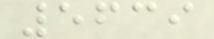5639
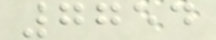7754
